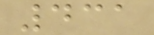431
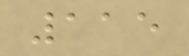115
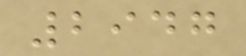2947
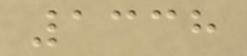1338
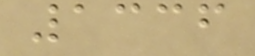1336
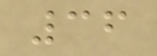36
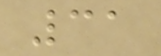31
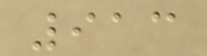913
